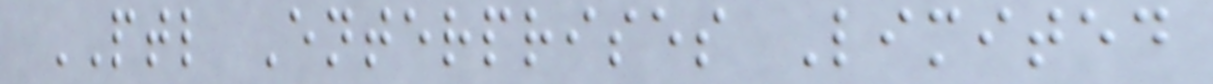PTL Enterprises Limited
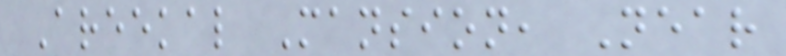Areekal Mansion, Near
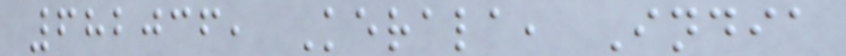682036, Kerala, India
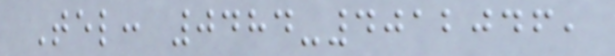Tel: 0484-4012046,
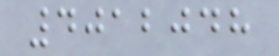4012048
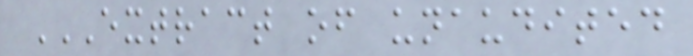EXTRACT OF UNAUDITED
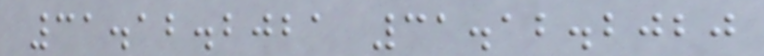31.12.2021 31.12.2020
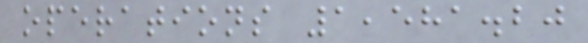operations 1,581.20
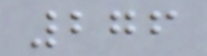276
